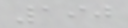190
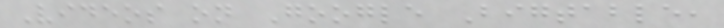Videos on Google Bigtable,
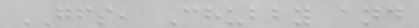GFS, Chubby and
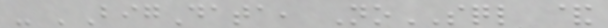- 'BigData, NoSQL &
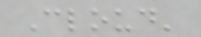Cloud'
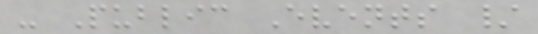- Public Events /
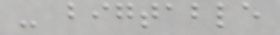- bigtable
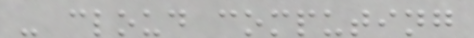- cloud computing
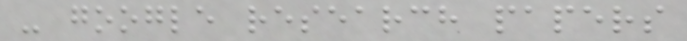- google research papers
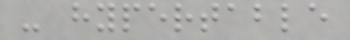- hypertable
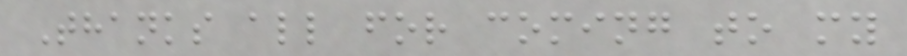Thanks all for coming to my
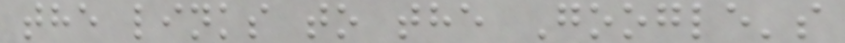the links to the Google's
